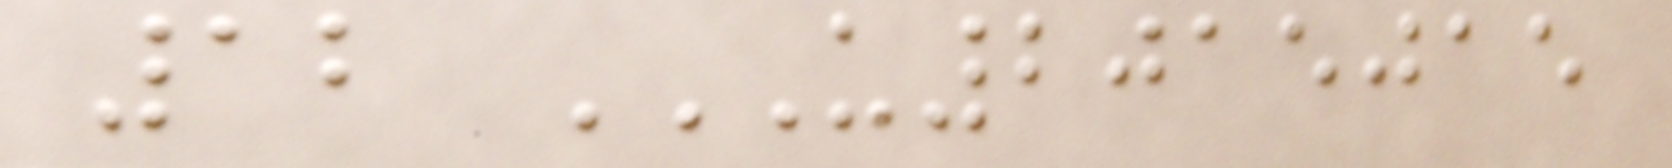12 U2015015
